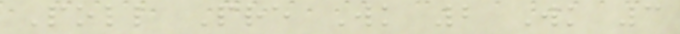Poll Pre Wk 2 Wk 3
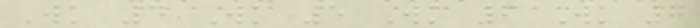Wk 4 Wk 5 Wk 6 Wk 7
